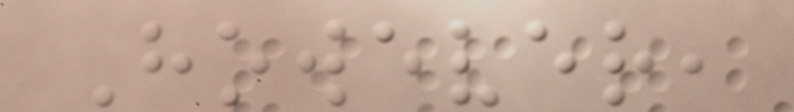However,
